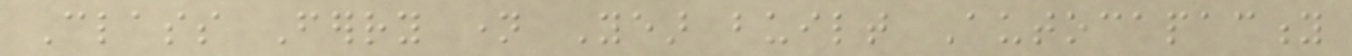Class Ferry name Year built Autocapacity
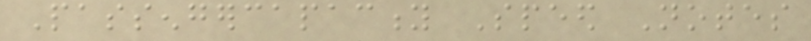Passengercapacity Speed Notes
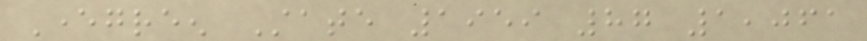Evergreen State 1959 87 1,061
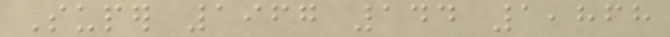Super 1967 144 1,868
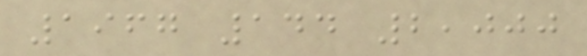1967 144 2,000
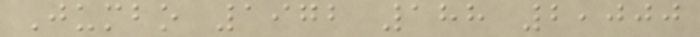Jumbo 1972 188 2,000
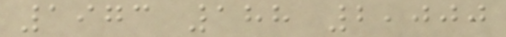1973 188 2,000
